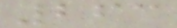263
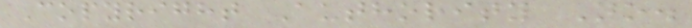Copyright Authority No.
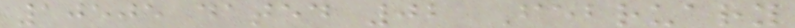10505 dated 02 February
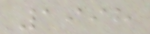1998
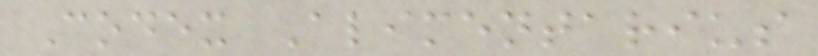Codex Alimentarius
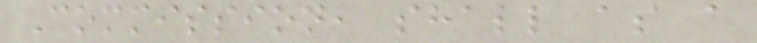Commission, shall as a
